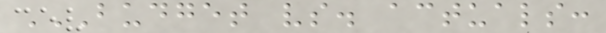BUDGET VS. ACTUALS:
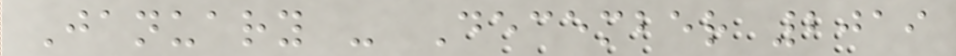January - December 2019
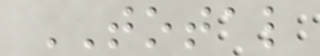TOTAL
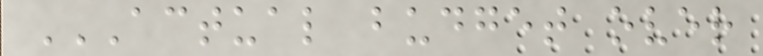ACTUAL BUDGET OVER
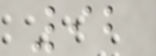92
